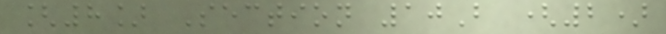[8] Section 10B (2)
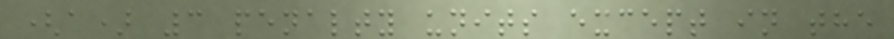(a) 3 penalty units except in the
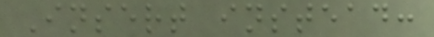Insert instead:
